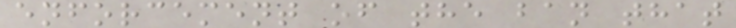enforcement of the ban that
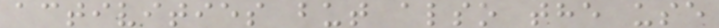activities but also the use
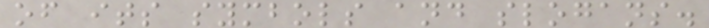of its symbols and slogans.
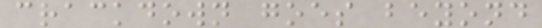crackdown goes beyond
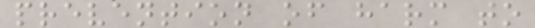prevention of harm to
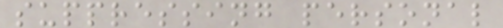suppressing personal
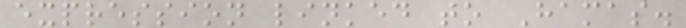expression linked to Hamas.
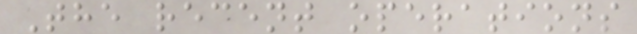The recent operations
